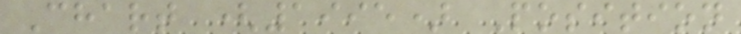Chart (1995) Position
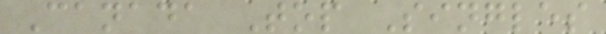Canada Top Singles
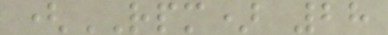(RPM) 28
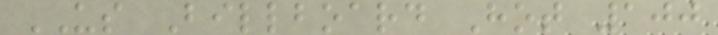US Billboard Hot 100
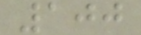100
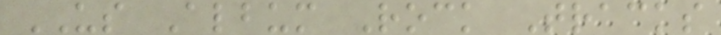US Album Rock Tracks
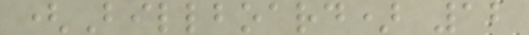(Billboard) 12
